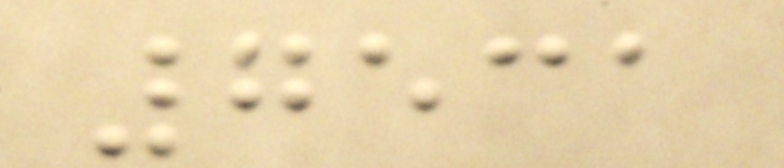7531
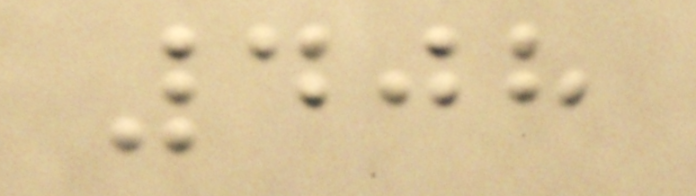408
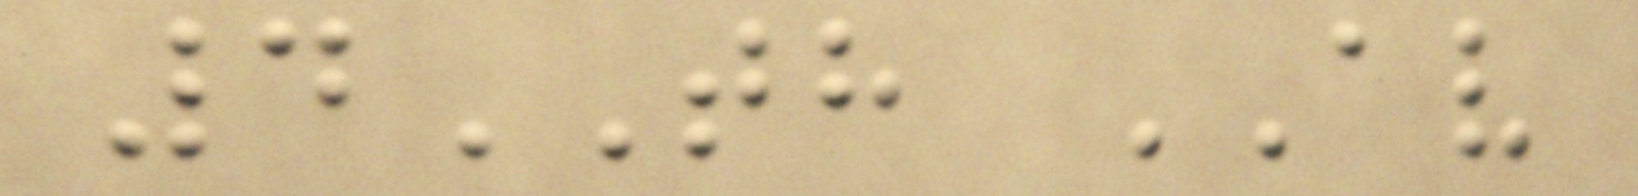4TH AV
